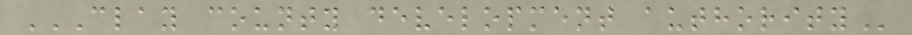CLAY COUNTY DEVELOPMENT AUTHORITY
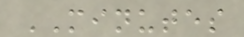MINUTES
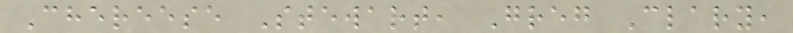Chereese Stewart, Greg Clary,
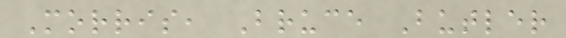Morris, Bruce Butler
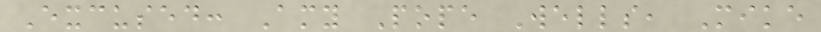Excused: Amy Pope Wells, Mike
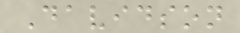Davidson
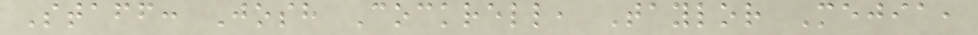Staff: Josh Cockrell, Taylor Mejia,
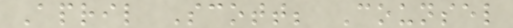April Scott; Counsel
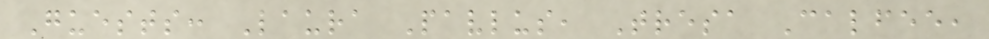Guests: Laura Pavlus, Tresa Calfee,
